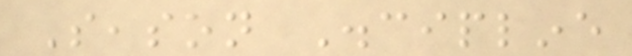Season Discipline
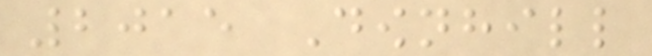2015 Downhill
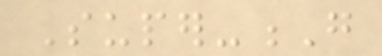Super-G
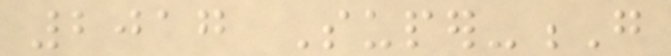2017 Super-G
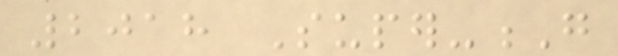2018 Super-G
